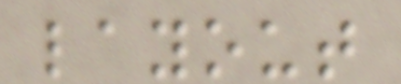layout
